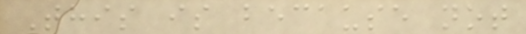This is because not
